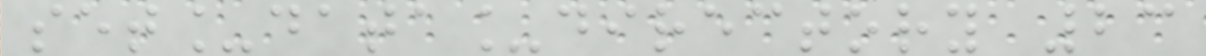set_data_directory 23
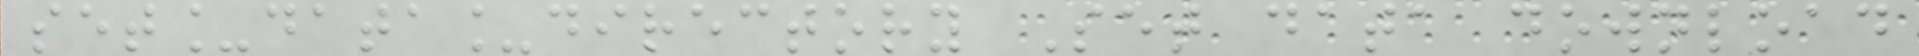set_data_directory Set data download
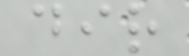dir
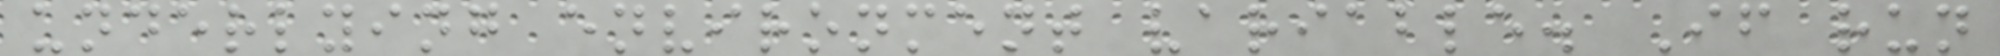underlying environment variable. If run
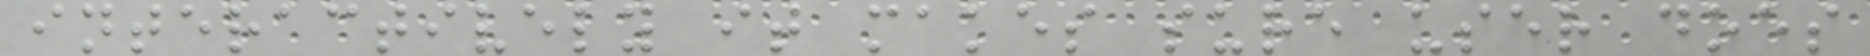interactively it makes sure user does
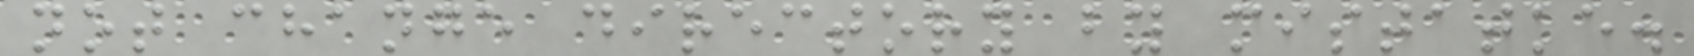not change directory by mistatke.
